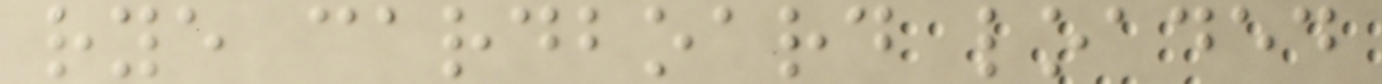rye cardboard loaded
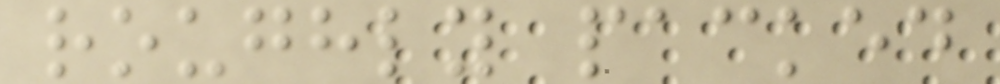roughly packed
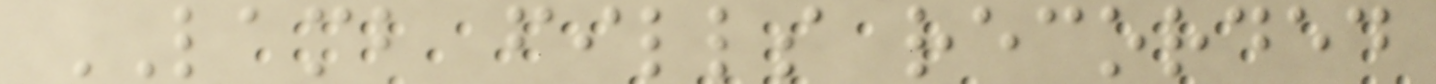LAMB fills recorded
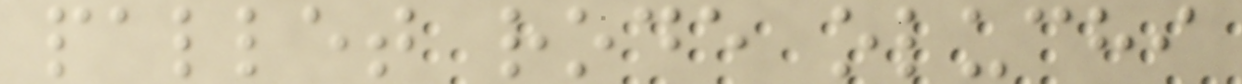pallet rode oluchi
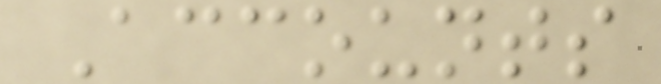Accounts
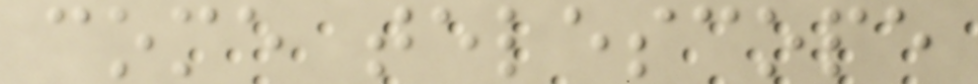come telescope
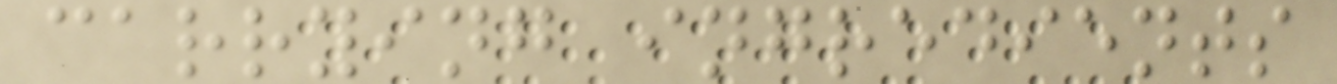carrying ingredients
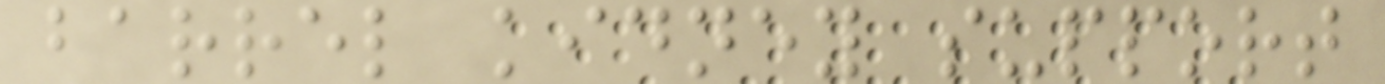barrel kidney support
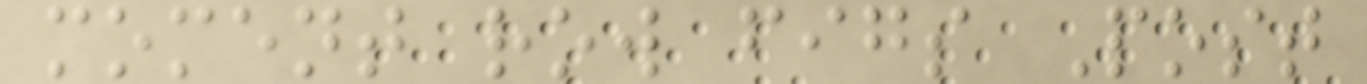moment row figs Post
